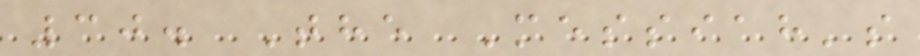30. The Messiah's
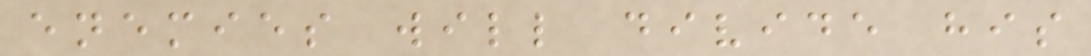enemies will divide his
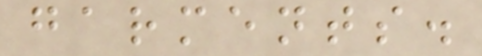garments.
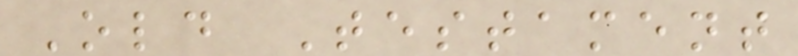Old Testament
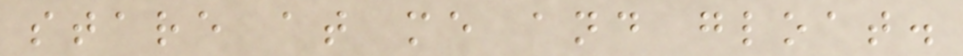stare at me and gloat.
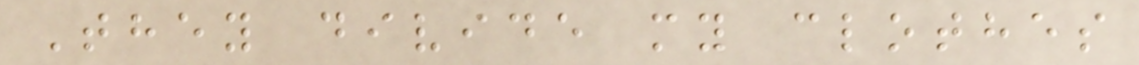They divide my clothes
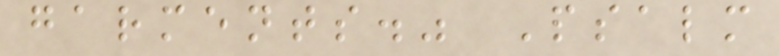garments." Psalm
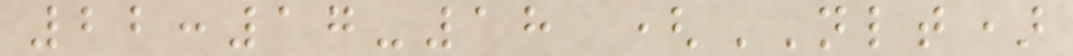22:17-18 (NLT)
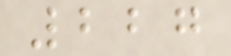227
